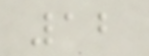12
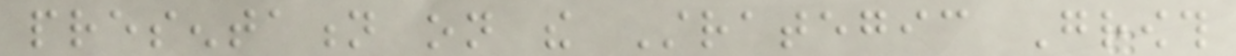presentation on the Strategic Growth
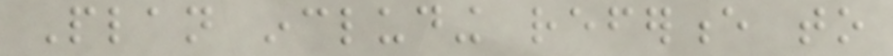Plan including reference to
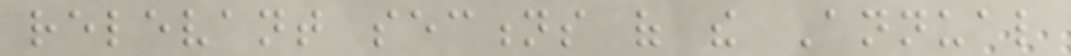relevant sections of the Annual
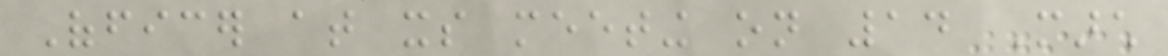Officer at its meeting on 14 March
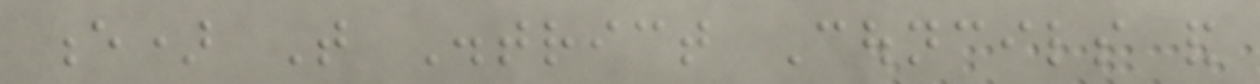e) That District Councils and
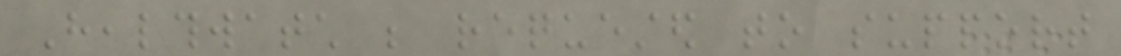Healthwatch be requested to support
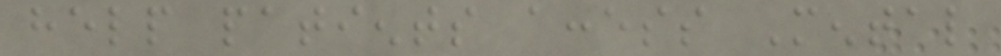help patients access Mental
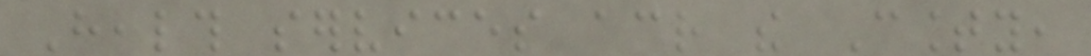Health services across the County,
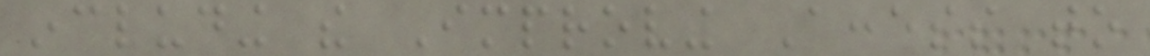including the Improving Access to
